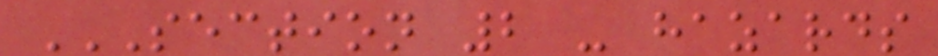SECTION 2 - HAZARDS
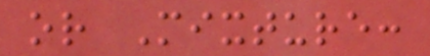or Mixture:
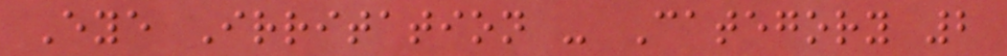Eye Irritation - Category 2
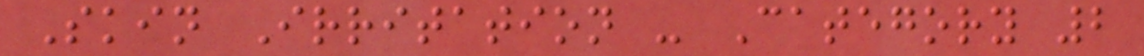Skin Irritation - Category 2
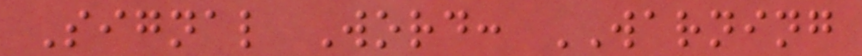Signal Word: WARNING
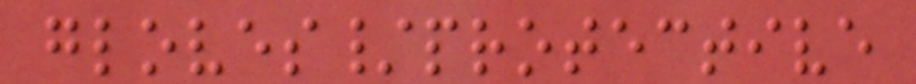gloves/protective
